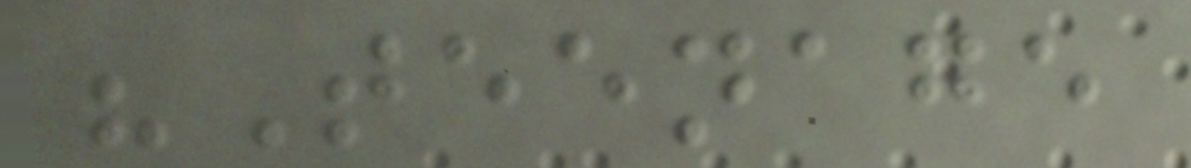"Teenage
